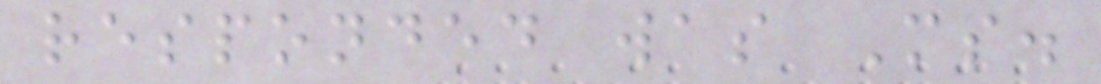responded was Ms.
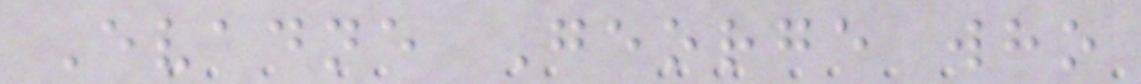Evadne George who
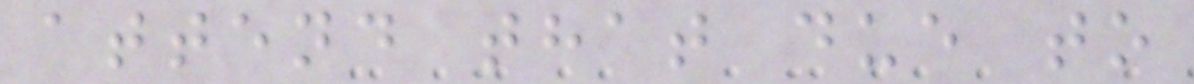attend that due to
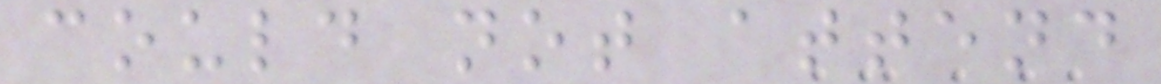could not attend
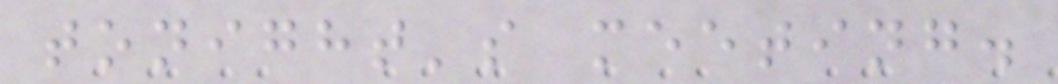tonight's meeting.
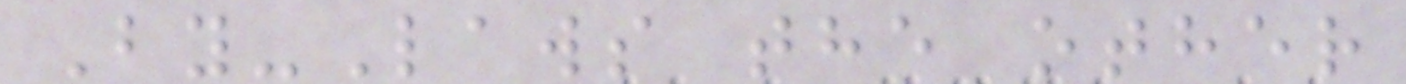By-Laws the other
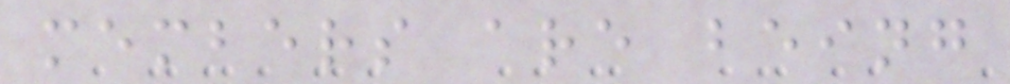members are being
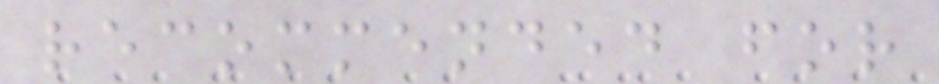recommended for
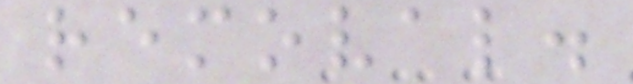removal.
